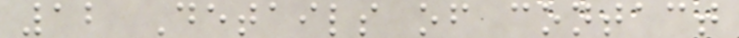12 Details of contact
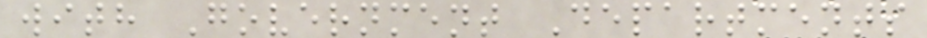with Government Departments
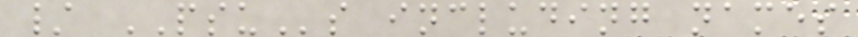/ PSUs including names
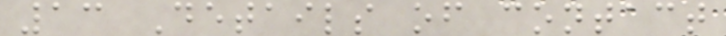13 Details of contact
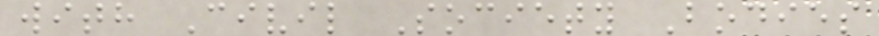with Civil Society Bodies
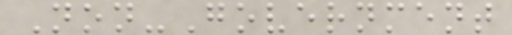Non-Government
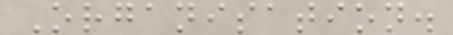Organisation.
